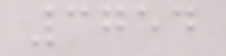3754
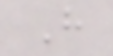H
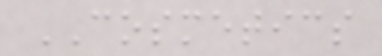COSMETICS
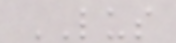LUS
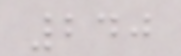240
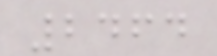2464
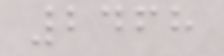2468
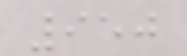950
